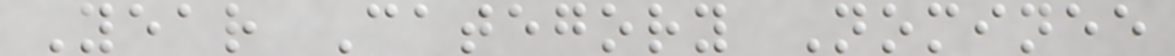Year Category Nominee
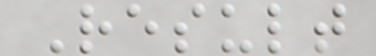Result
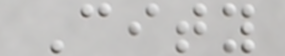City
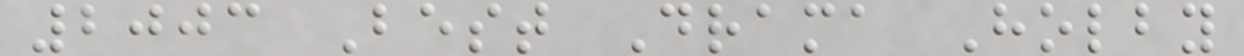2003 Best Drama Holby
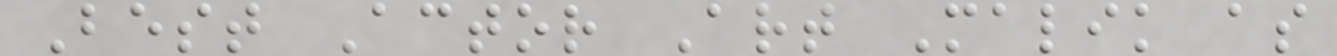Best Actor Art Malik as
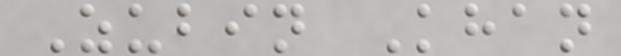Zubin Khan
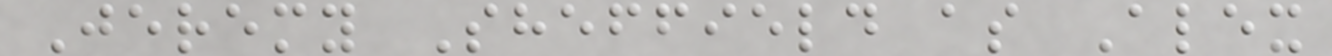Jeremy Sheffield as Alex
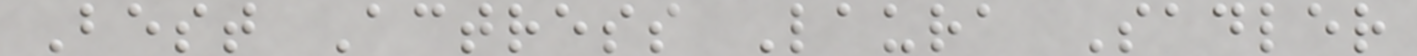Best Actress Laura Sadler
